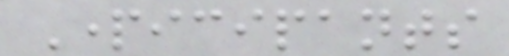Participants
